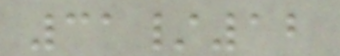31/12
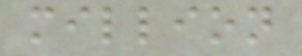million
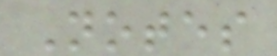Notes
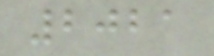2021
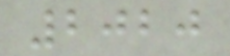2020
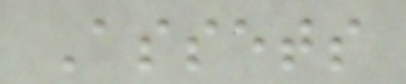Assets
